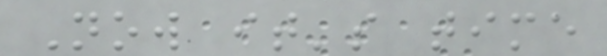Now it's time
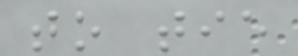to tie
